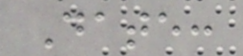Date:
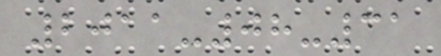2011-08-31
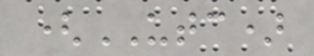(UTC)
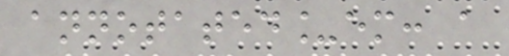annotated_em: a
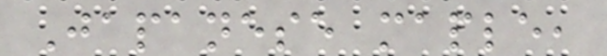Japanese maple,
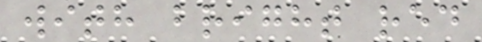with bright red
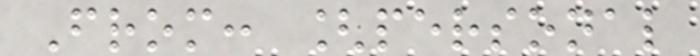From: [personal
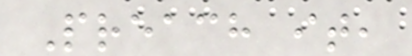Preach it,
